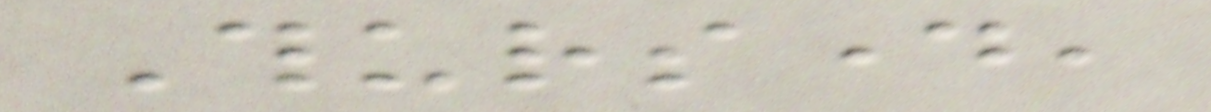Thursday,
